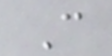C
